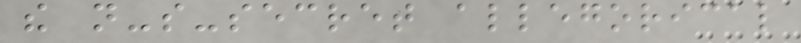the not-so-secret allegorical
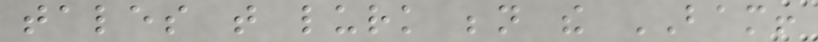tales that lurk beneath the BAM!
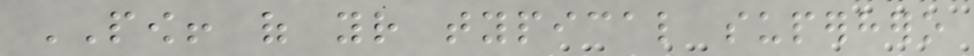POW! of your typical superhero
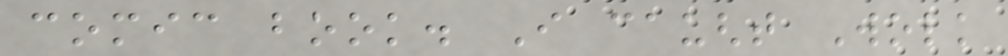comic book. I caught Wolk
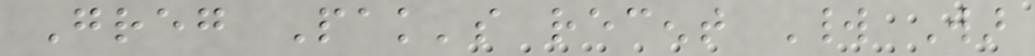Greg Pak's recent World War
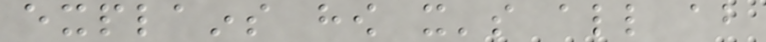explains how it's all about
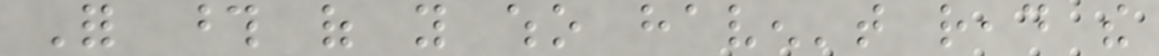For those of you who haven't read the
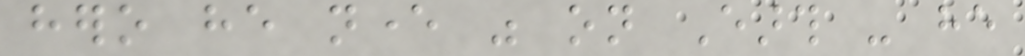hero he never was on Earth - he
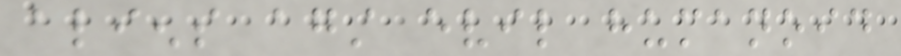aliens against evil humanoid
